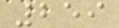259
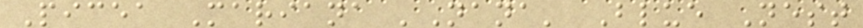Picea Mariana 'Nana' Blue Nest
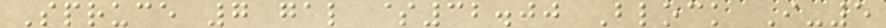Spruce 7 gal $32.00 Block I-5
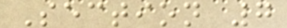Section 7
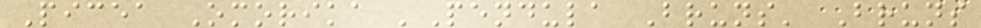Picea Omorika 'Pendula Bruns' Bruns
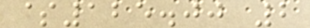$125.00 2
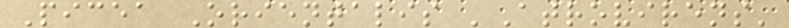Picea Orientalis 'Atrovirens'
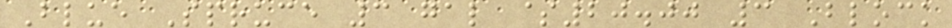Blue Spruce 3 gal $20.00 3 Block
